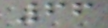66
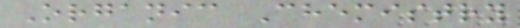Organic Chemistry
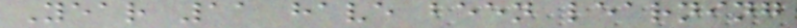Year 11 have been learning
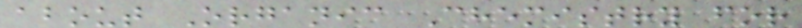about Organic Chemistry for
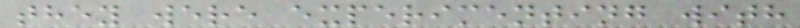they were experimenting with
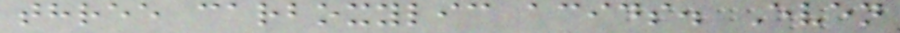three carboxylic acids. Even
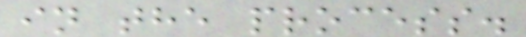in the process.
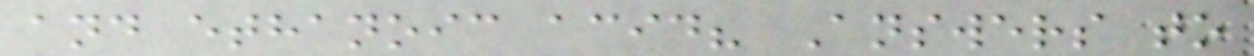and ethanoic acid? Answers to
